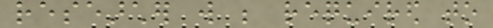researcher will be required to
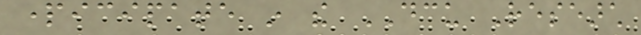participate in the DCU Research
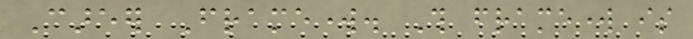Career Framework. This framework is
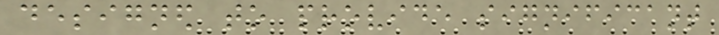designed to provide significant
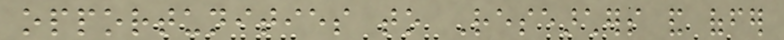opportunities to Researchers and offer
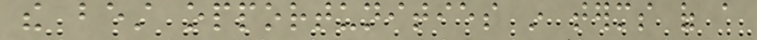the best opportunities in terms of a
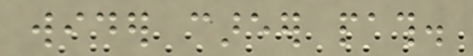wider career path.
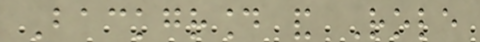Background and Role
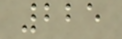225
